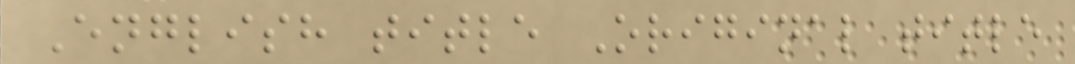English title Original title
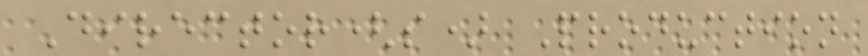Director(s) Production
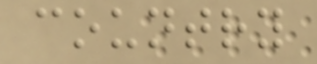country
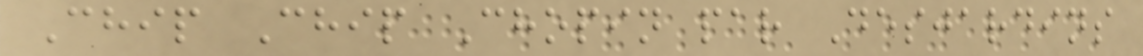Chip Chip Chopin par Desjardins
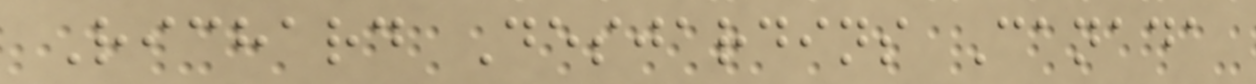Richard Desjardins Canada
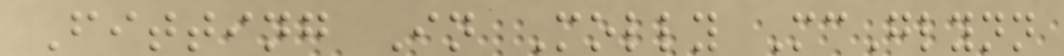Fitting In Molly McGlynn
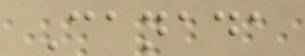Canada
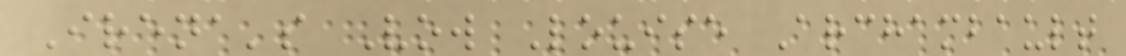Irena's Vow Louise Archambault
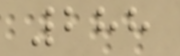288
